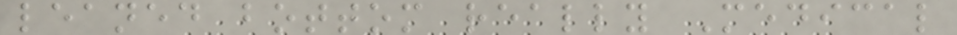leaned bottom really Medical
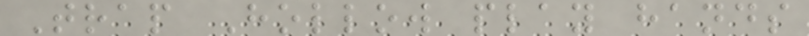Trap Hollow play hands
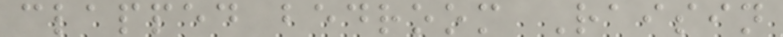clapped bedroom Raisin
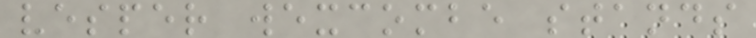vesper wexcombe stands
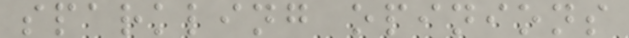sparkling opinions
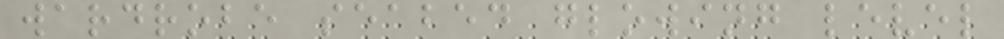wardrobe seabed glowing level
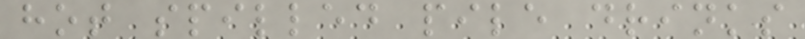hot spilled pile drinks
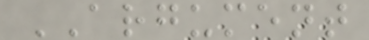ARGUMENT
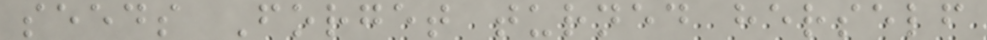seeds Forget turned herself
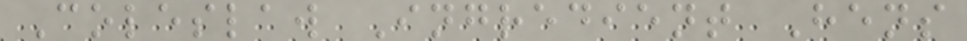Coleslaw Ingredient Hens
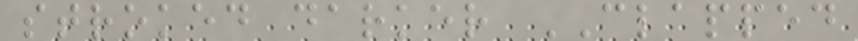stroked darker CLAPPED
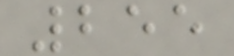255
